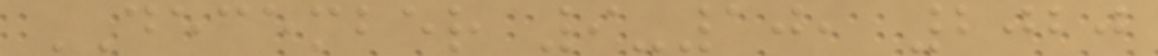DECEMBER 9-10, 2020
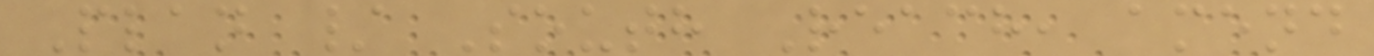Plan / South Reach, amend
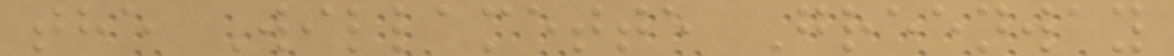the Willamette Greenway
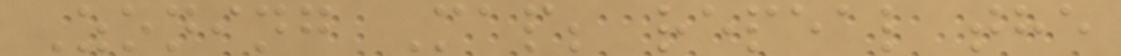Zoning Map; repeal the
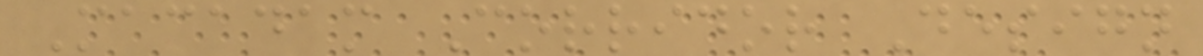Macadam Corridor Design
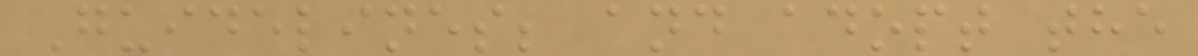Guidelines; and adopt the
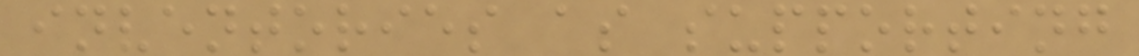inventories as supporting
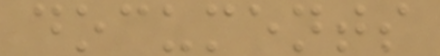documents
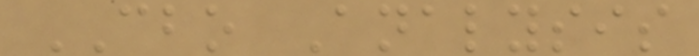CBO Analysis
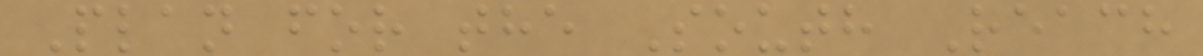Plan for the South Reach
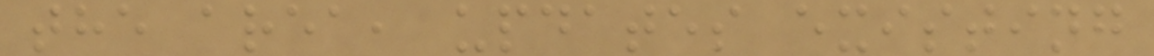the area, updates existing
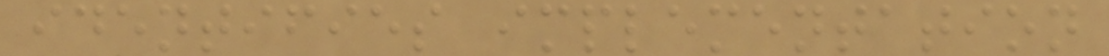identifies implementation
